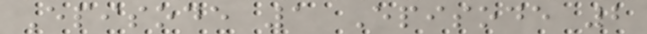Episode 1 Episode 2
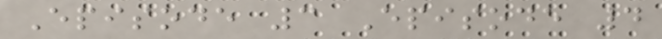Episode 3 Episode 4
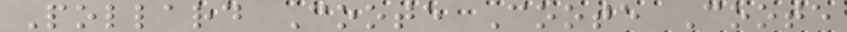Pollard Coote Coote Coote
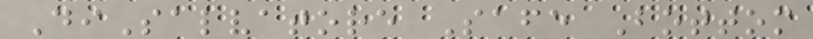DiSalvatore Safe Bottom
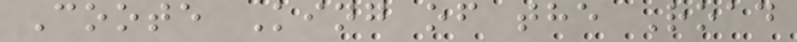Coote King of the Road
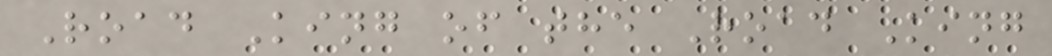Road King of the Road King
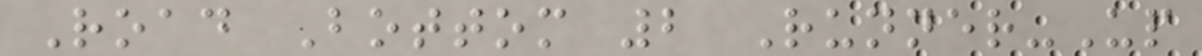Road Bottom 2 Runner-Up
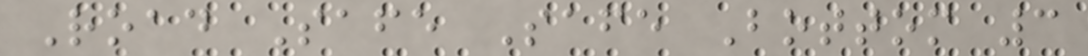Road Safe Safe Bottom 3
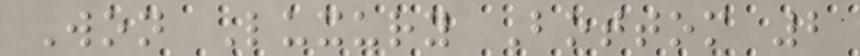Won Luxury Bottom 2
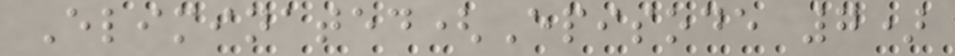Eliminated(Episode 7)
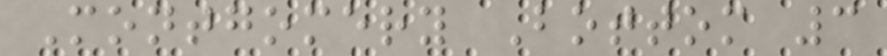Montgomery Bottom 3
